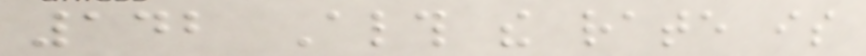142 Although the rate is
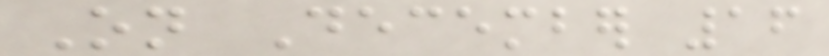On December 16
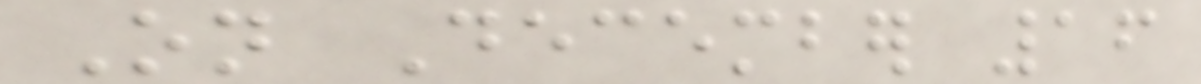On December 16
